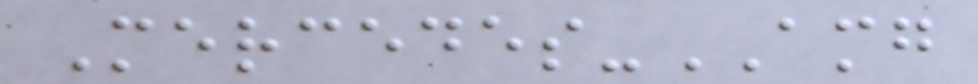Mercedes-AMG
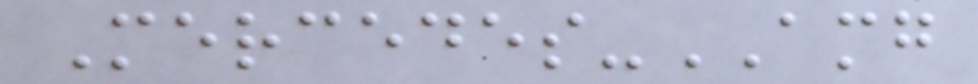Mercedes-AMG
